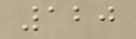120
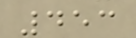453
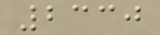2330
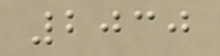2030
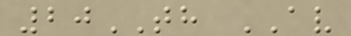20TH AV
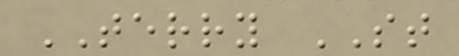TERRY ST
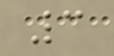3
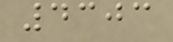4303
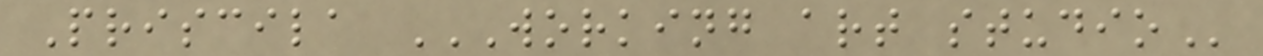Priscila WORKING ART STUDIO
